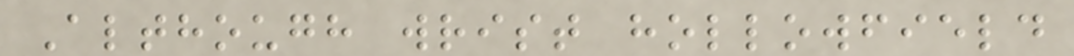Although wrist hollowfield
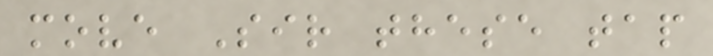move Sir these tap
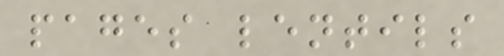pages lentils
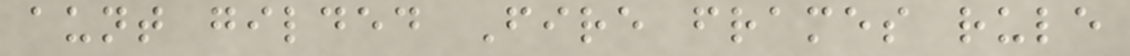aunt gilded Fire frames rule
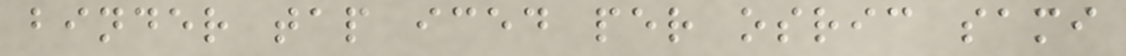binder tap iced per osric sami
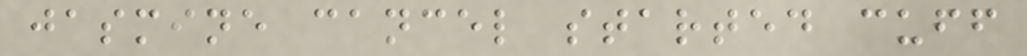jasmine cancel started cuff
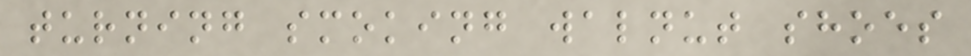turning smoking walnut shoes
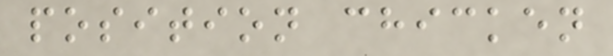position chicken
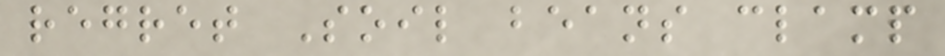regret Soil beans clamp
